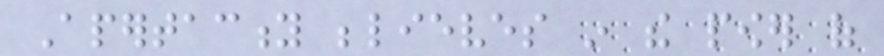Apertacity believes in the power of
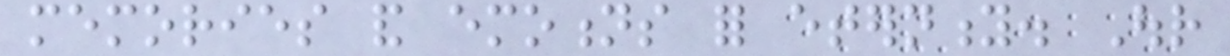memories and emotions for eternity. Our
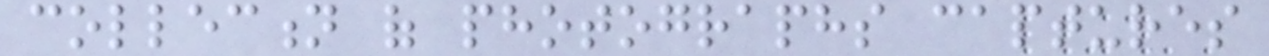collection of photographs captures
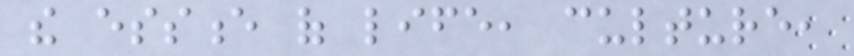the essence of life, culture,
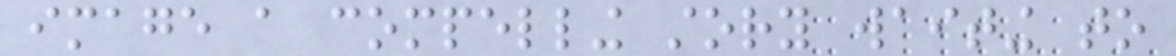image a compelling story waiting to
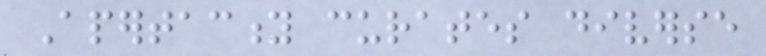Apertacity curates diverse
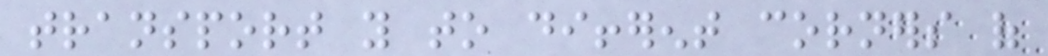transport you to different corners of
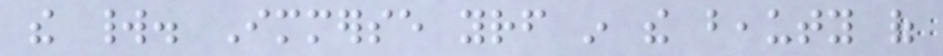the world. Immerse yourself in the beauty of
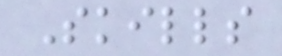Skills
